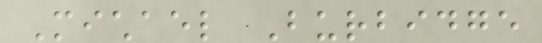Michael Burbidge
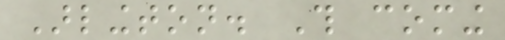Arlington. This coming
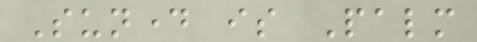Sunday is Palm
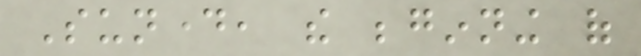Sunday, the beginning of
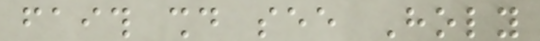faith should see Holy
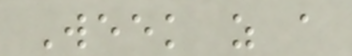Week as a
